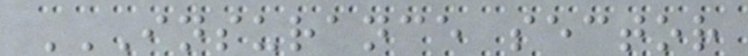INSURANCE SECTOR
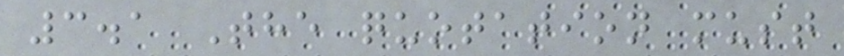3.1 The quotation must
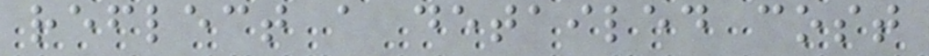reflect a detailed cost
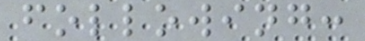following:
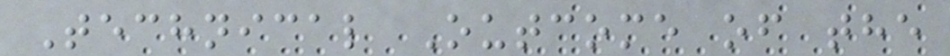Technical Outcome of the
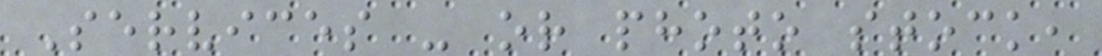Services - or photo stock,
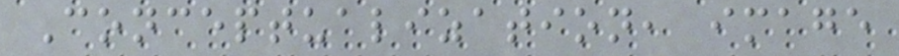Conceptualization, image
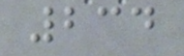234
